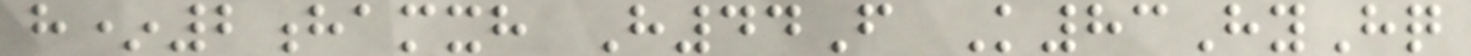h*2hamxh H44F K83HyHq
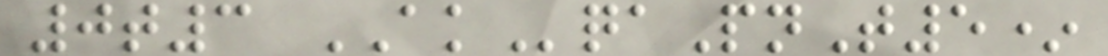0t3 AKqaPnT5*
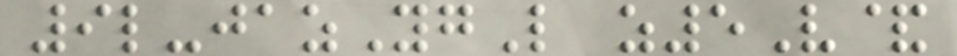9l-jazYgL z5V&
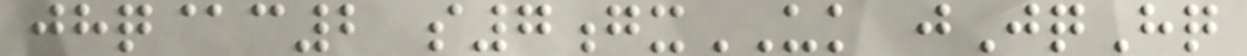jhq@c2 s7gxUK jJqHq
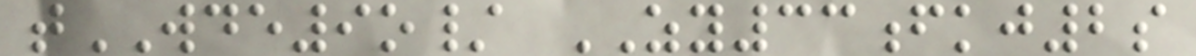tWDE9o/ ZY33fkj2s
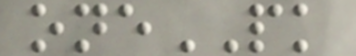onePK
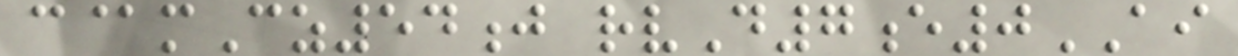c@mCz54j rvD7e0AI
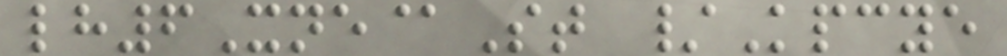lh6Xne@St /Kpcye
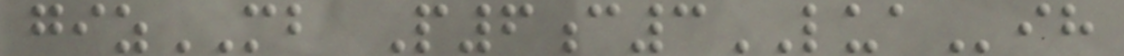gizMB P6c3LUAih
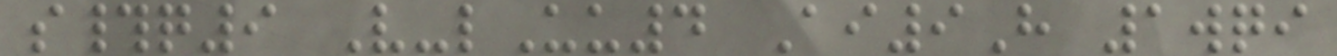s#q9 V-lUu4 Ai9H 1wqi
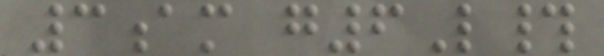3am g6L#
